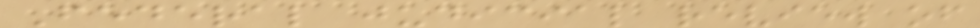Federal judicial review of
